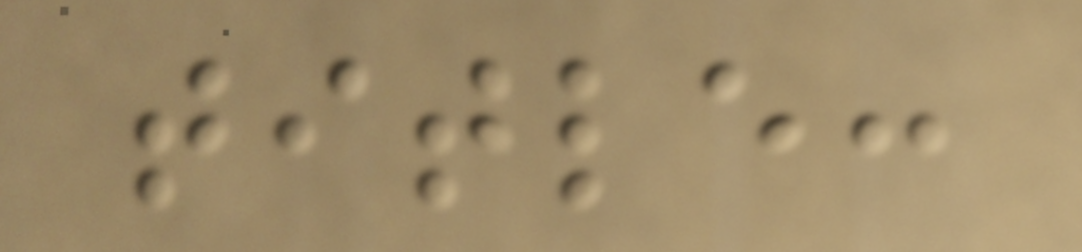title:
